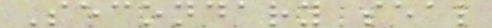Secondary seal
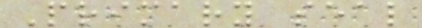Primary seal
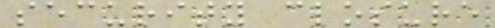security closure
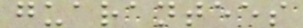guarantees
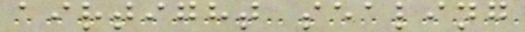airtight sealing
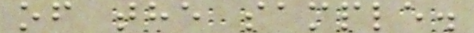of the sample.
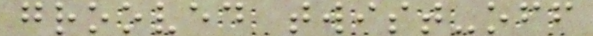grooved twist-off
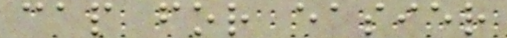cap for easier
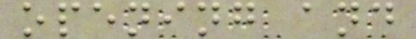opening and
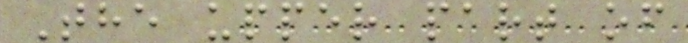The upper part of
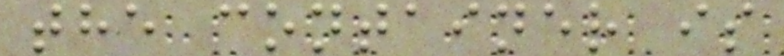the container is
